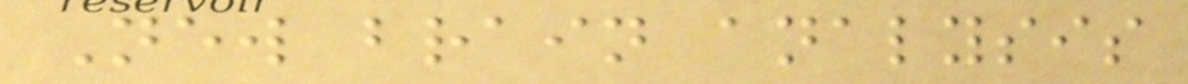New brain analysis
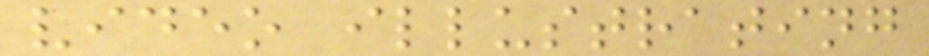video illustrating
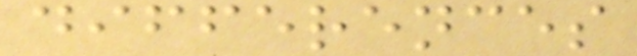differences
